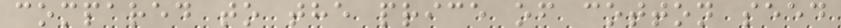compared to the price of cotton seed
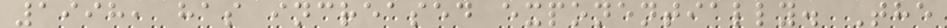1998, has increased exponentially. The
